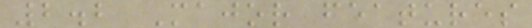2.2 Major features
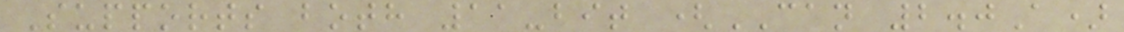Supports both 11-bit (CAN 2.0A)
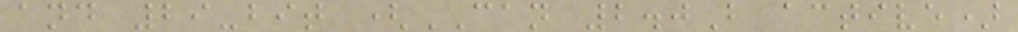and 29-bit (CAN 2.0B active)
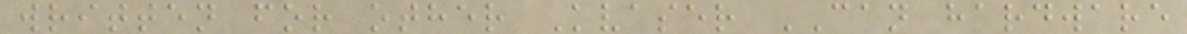written for other Kvaser CAN hardware
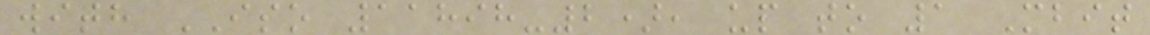with ISO 11898-2), up to 1 Mbit
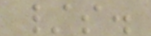/s.
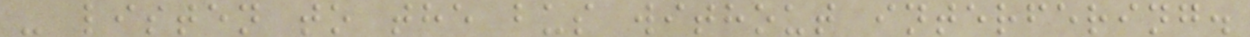- listen to the bus without interfering.
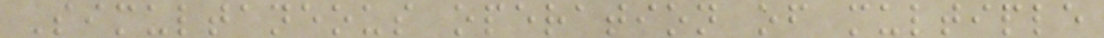Simultaneous operation of multiple
